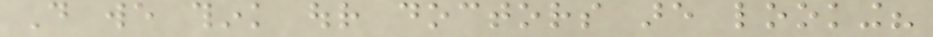Do we think our doctors are looking?
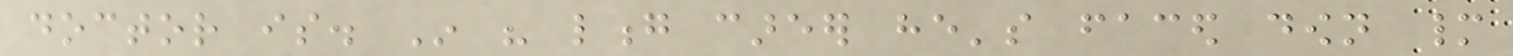doctor is. In his long career he's faced down many
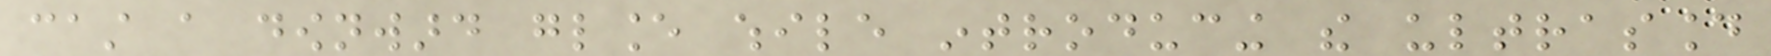cast a downward glance while introducing the ultrasound
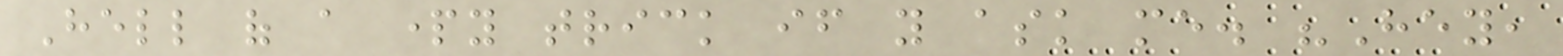Hell of a party trick if you ask me. "Hey,
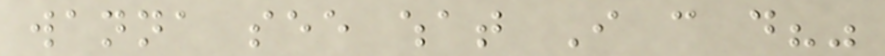wanna see what I can do?"
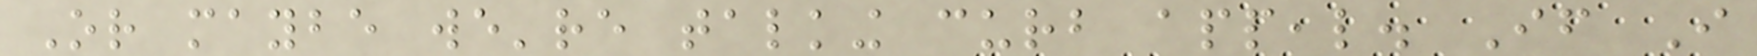Or maybe we're talking curb appeal. If I
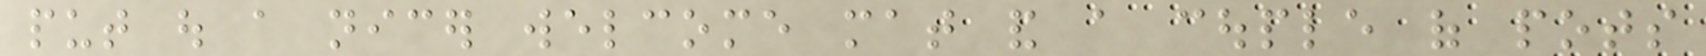put out a nicer welcome mat and a couple of pots
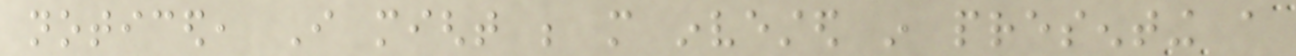noticed, I might be more invested in presenting a
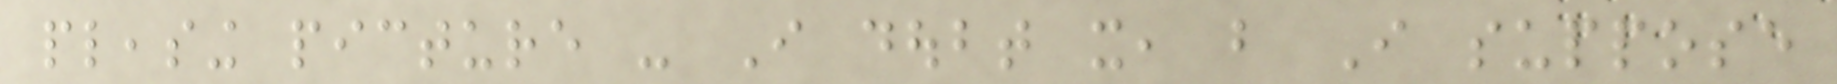pleasing picture - I doubt it, but I suppose
